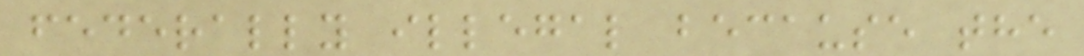federally illegal because the
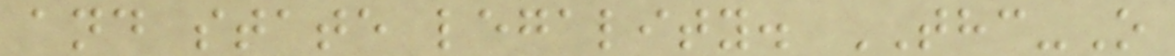and state legality. THC-O
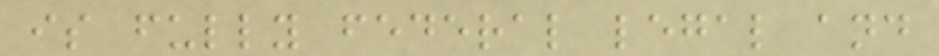is fully federal legal and
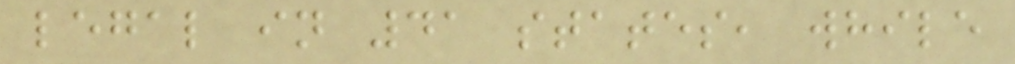legal in 41 states, while
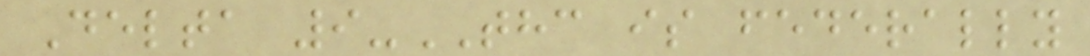Delta 9-THC is federally
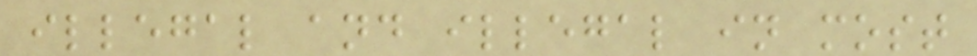illegal and illegal in most
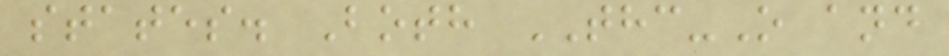states. Both THC-O and
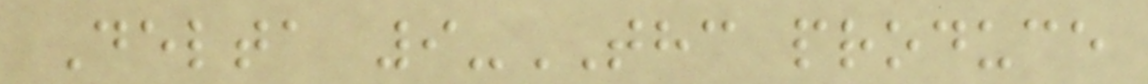Delta 9-THC produce
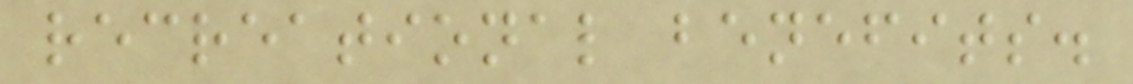recreational benefits.
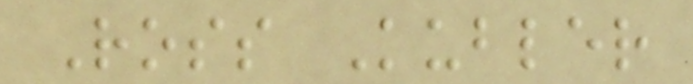Ross Kubler
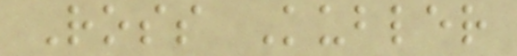Ross Kubler
